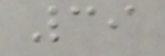39
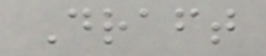Draft
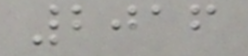2016
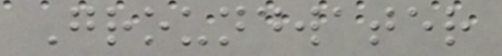Groundwater
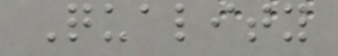Quality
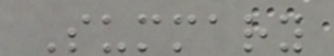Summary
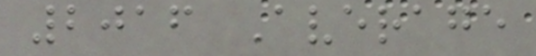2016 Average
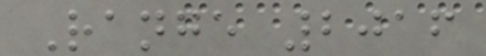Range 2016
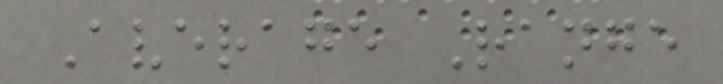Average Range
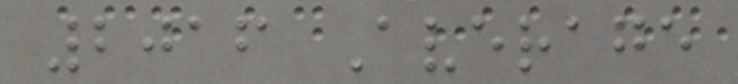2016 Average
